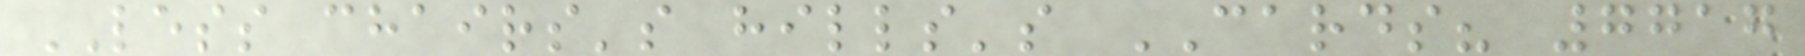LESS chairs's hills's CARDS? 7717
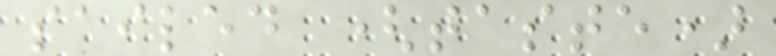sailed (taste)
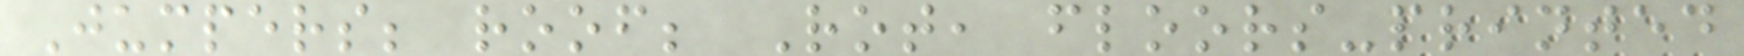Jumpers; roof; Rot, floors-printed
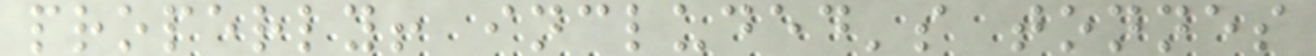properly! included's tonnes
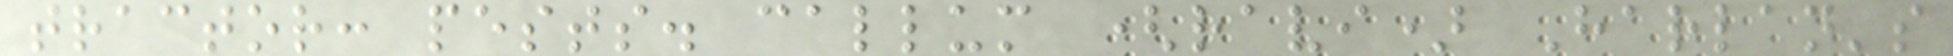tractor: pests. callum (ravi) Harlan's
